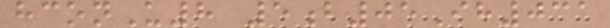hconU8 5b05Ih031
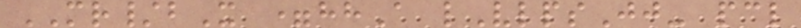MR/bX =hhA lVlpsJj- pcl
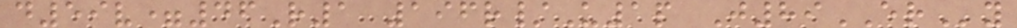d59v=46R1 196r/U1p J89ERy
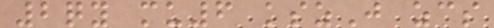2qy mu6 kszJ zcs
